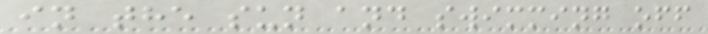in the sun and swimming off
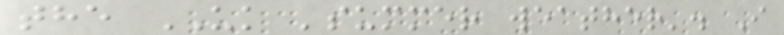the UK 'summer weather'. I
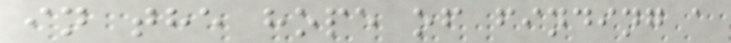in the hope of finding a
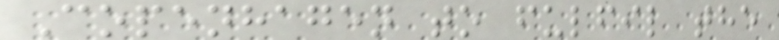Copenhagen to fulfil the
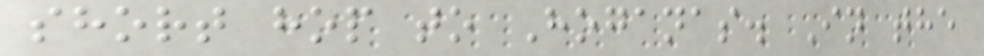short hop to Hoganas. In the
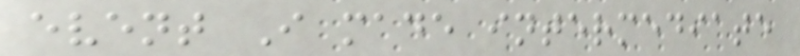event I made intermediate
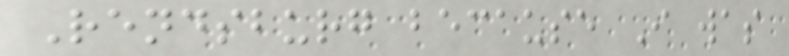Rendsburg because I was
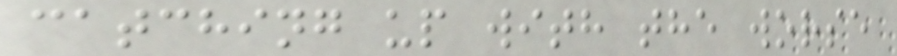catching up with the worse
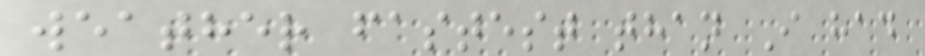weather fastest than I had
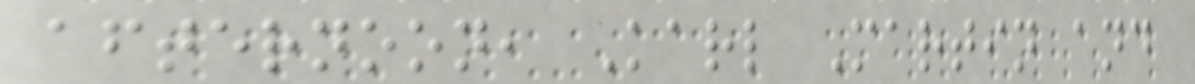afternoon, Karl Martin and
